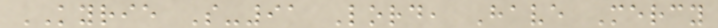KYRIE S-91 Lord, Have Mercy
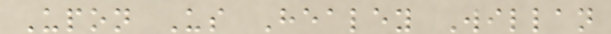Upon Us Healey Willan
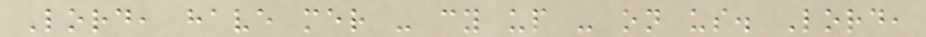Lord, have mer - cy up - on us. Lord,
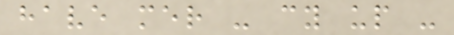have mer - cy up -
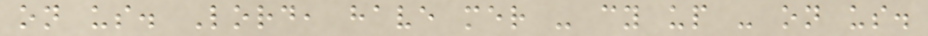on us. Lord, have mer - cy up - on us.
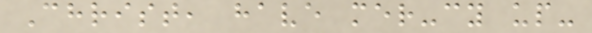Christ, have mer-cy up-
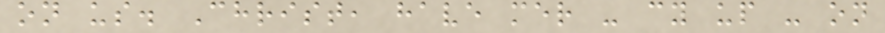on us. Christ, have mer - cy up - on
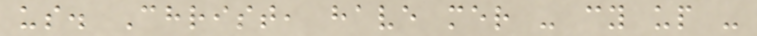us. Christ, have mer - cy up -
